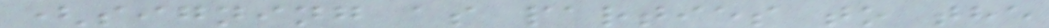(signing as parties to the
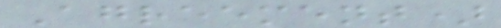Agreement)
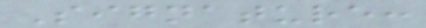Signature:
